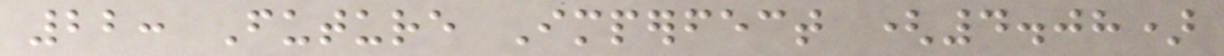22: Future Imperfect (4.08)
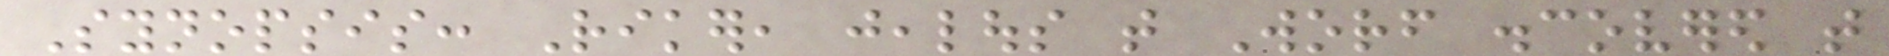Synopsis: Riker, jealous that Worf discovered that
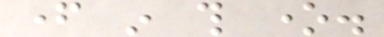father in this one.
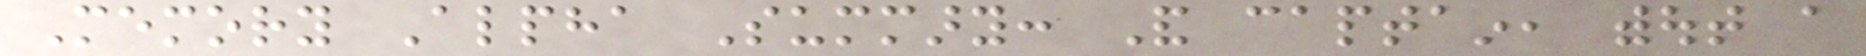Memory Alpha Summary: And captain, without a
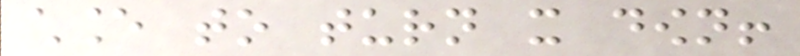chance to turn it down!
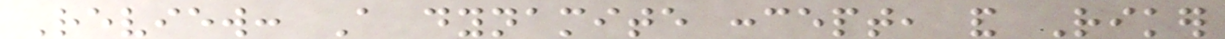Review: A dynamite concept, and Riker
